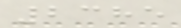2385
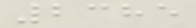2385
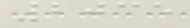2035
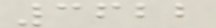3622
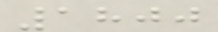1800
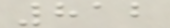812
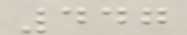447
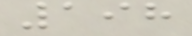198
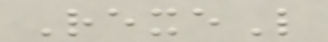RexeL
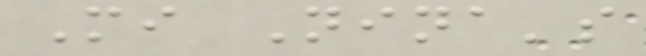Mi Nina's
